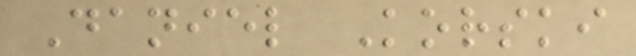Daniel Korski
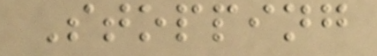Stopping
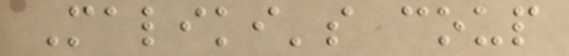Maliki's coup
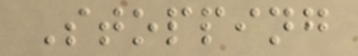Stopping
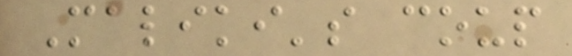Maliki's coup
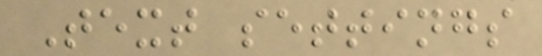Text settings
